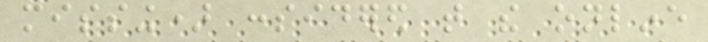missing) considered that the online
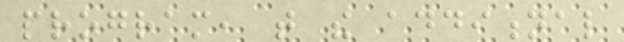program, that the additional
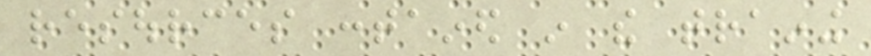resources contained in the training
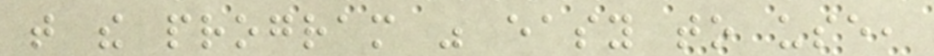that the program was easy to use,
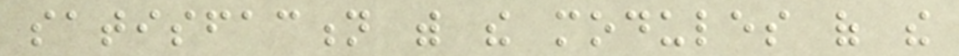satisfaction with the modules of the
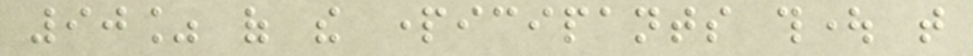90% of the participants thought that
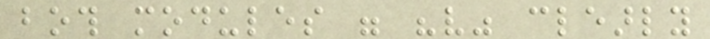both modules were "very" clearly
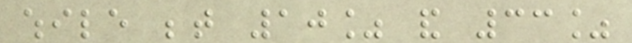while between 10% and 33%
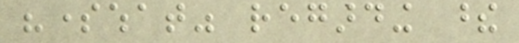"somewhat" regarding these
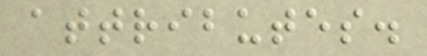attributes.
